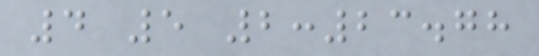4 5 2:23.78
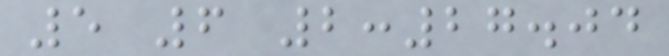5 6 2:27.04
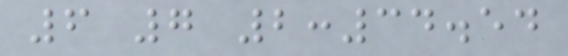6 7 2:34.54
